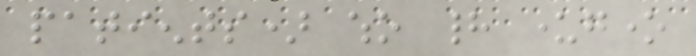patients) who had undergone
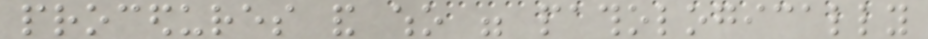procedures and who were pathologically
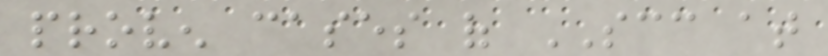proven cases of SCC at
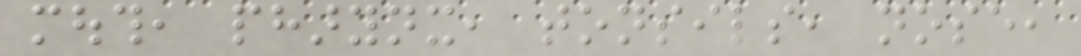mouth, pharynx, tonsils, nose,
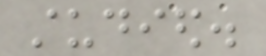studied.
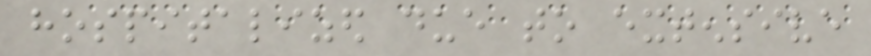hospitalized due to extensive
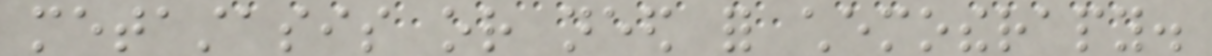metastasis or need for chemotherapy.
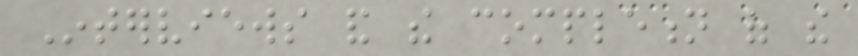Interviews and the completion of the
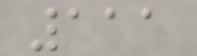111
